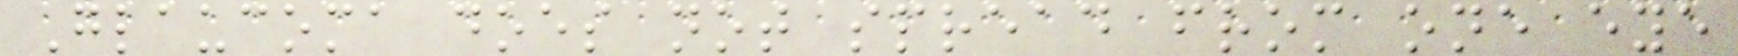Glaucoma does not spread from one eye
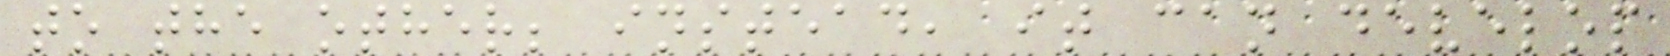to the other; instead, it can develop
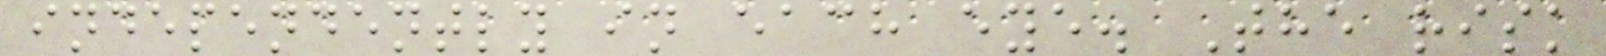independently in each eye. The risk
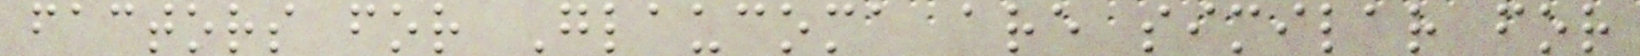factors for Glaucoma are similar for
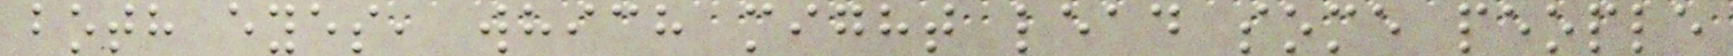both eyes, which might lead some people
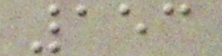153
